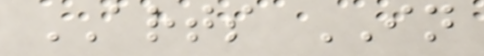ARTS IN
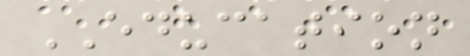EDUCATION
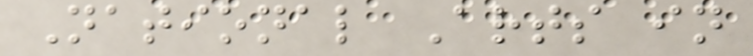National Arts in
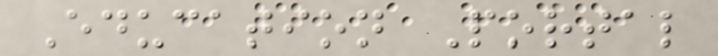Education Portal
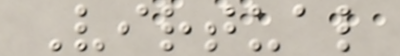Virtual
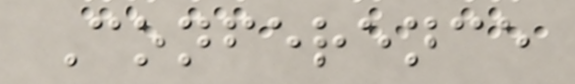Conference
